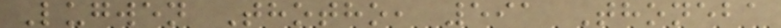Lugwen Thotho, 591 Thoneba
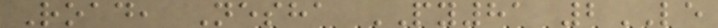Road, Nesha PY81 2LE
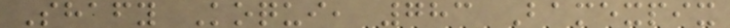Shafy Koqui, 783 Bamexpix
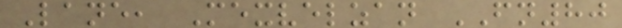Lane, Mexvelzan FN80
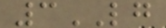3LG
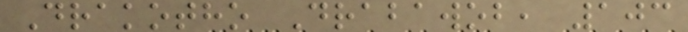Drakotho Drabawob, 103
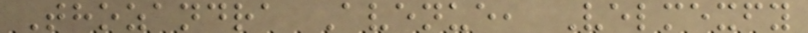Thozandra Avenue, Velmexfy
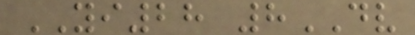YI28 8DV
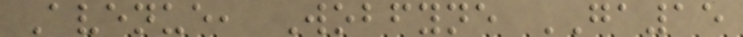Avenue, Wobfyne GA15
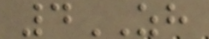4ZH
